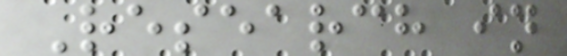Research in
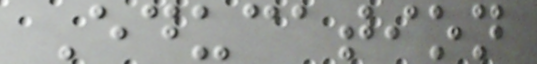Education
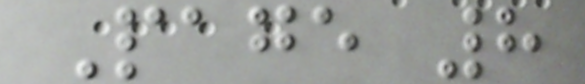Page 8
